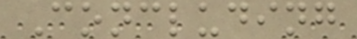Concluding
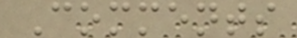Comments
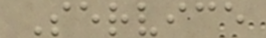Service
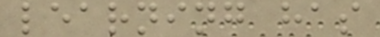learning has
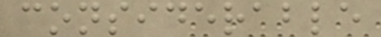considerable
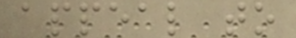appeal to
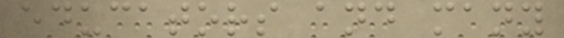educators and many
